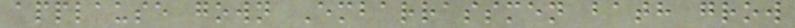applause gown Embarrassmen bath grow
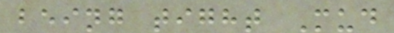being tight Mud
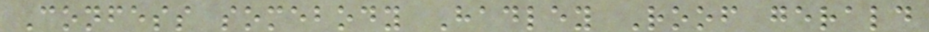Confess somebody Hadley Roof gerald
